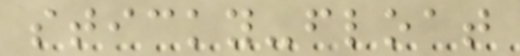sticky-float
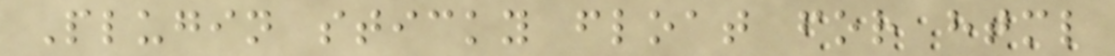Plugin sticky float for html
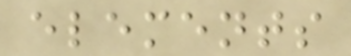elements
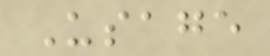Usage
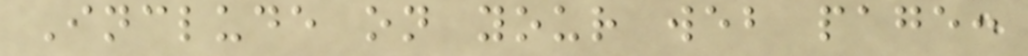Include on your web page:
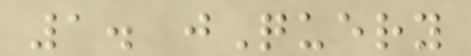1. jQuery
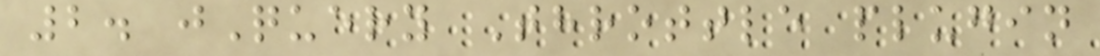2. jQuery Throttle plugin
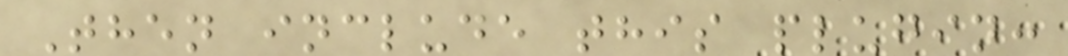Then include this plugin:
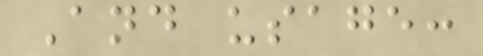And usage:
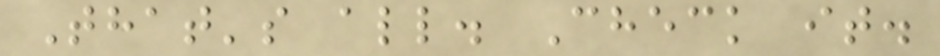That's all. Check it.
